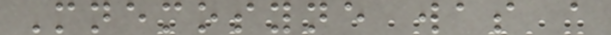Mnemosyne was a
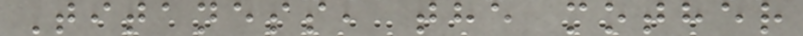Titaness, the mother
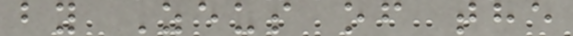by Zeus of the
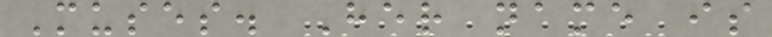Muses. Her name is
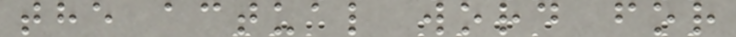the actual word for
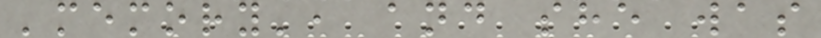'memory', and she was
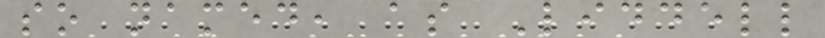so named, as Liddell
